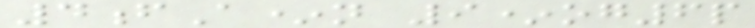4fA*n 9*og6p
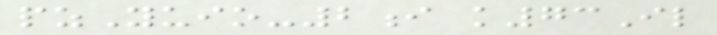pzYuio-2i k73Il
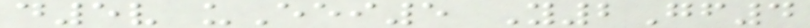d5v uEei5 Y2Gf4
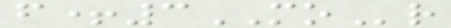f+3MOr
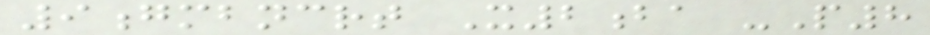9gmbncrt X2ba -P8
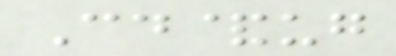Cd&ug
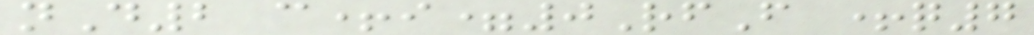nD2 c+i=0RfF +q7
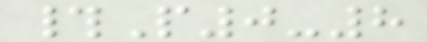#P0-8
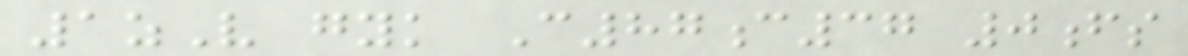1zV gyk C87c37 0fs
